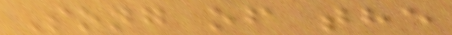Song of the
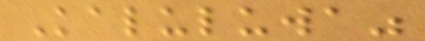Kaluluwa"
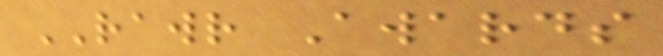RAWR Awards
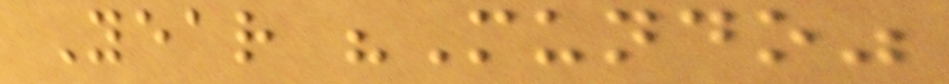Year "Mundo"
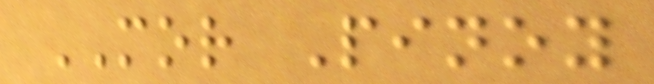MOR Pinoy
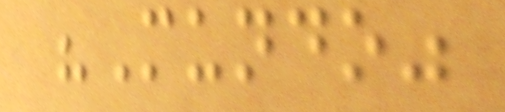"Mundo"
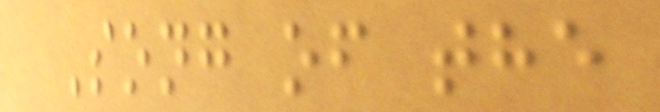Song of the
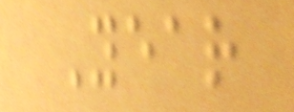Year
